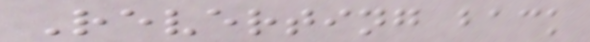Reverting back
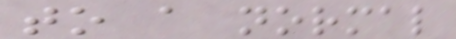to a normal
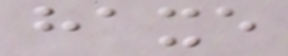haxe
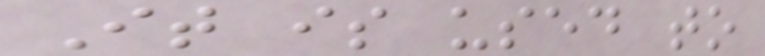It is used to
